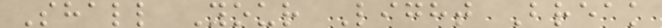Shall Your Light Break
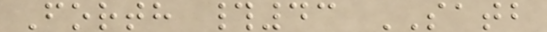Forth #43 SATB
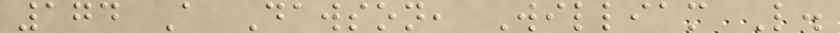174 A Dawson, William L.
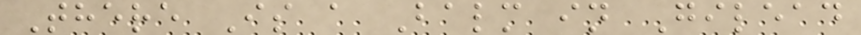There Is a Balm in Gilead
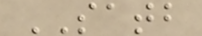SATB
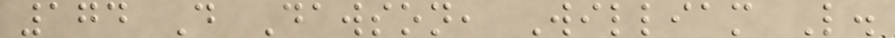174 D Dawson, William L.
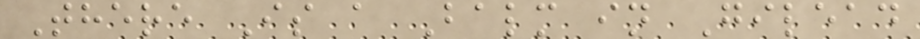There Is a Balm in Gilead
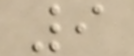9
